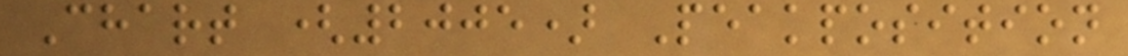Chart (2005) Peakposition
